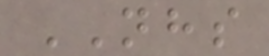NHS
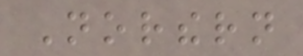Northern
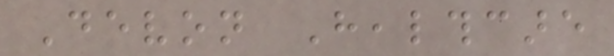Devon Healthcare
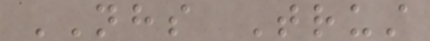NHS Trust
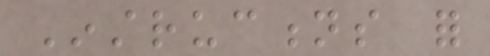Instructions for
